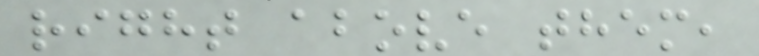right above them,
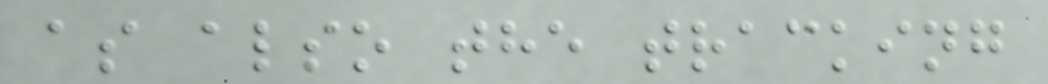as also the tracking
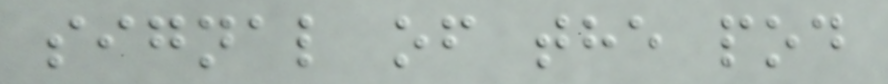signal of the pod
